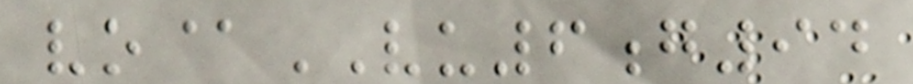vo@VU6g94
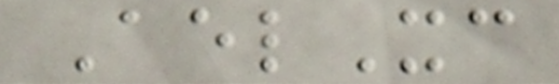AelXc
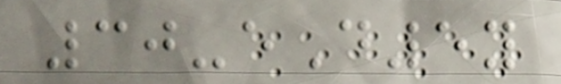30-eD5y
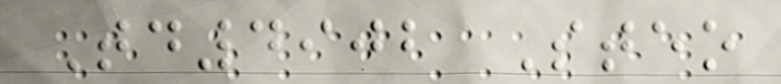Td4902 Steo
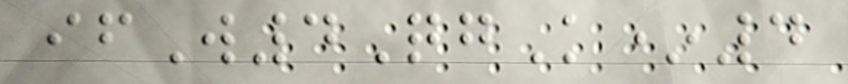ifW4QgK*4
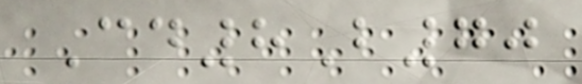Cd8B70
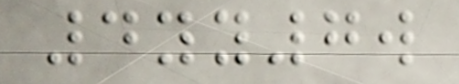4yy7w
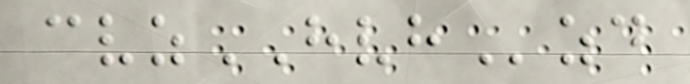cvzHVHzd
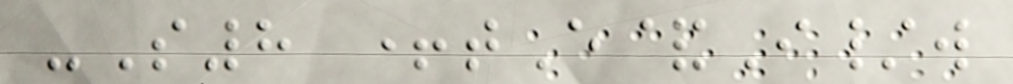-S8 +tE&I/w
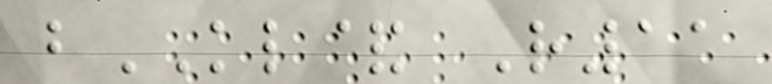bKL& R11
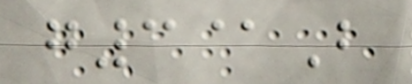g3@B
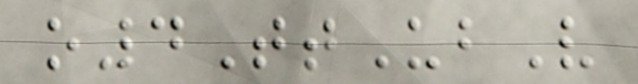o4TtUbV
